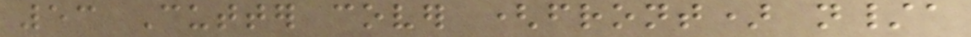53 Cutter cover (front) n/a
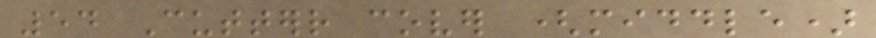54 Cutterr cover (middle)
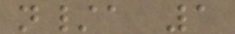n/a 1
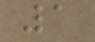1
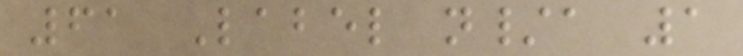61 Label n/a 1
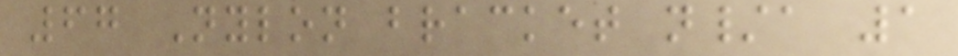67 Nylon bracket n/a 1
